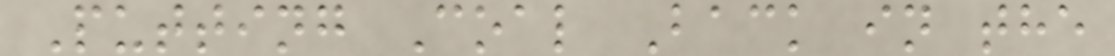Putting Coal Back in the
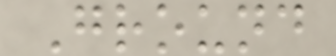Ground
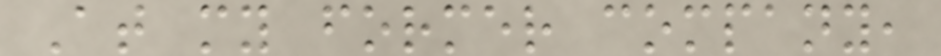At my former company,
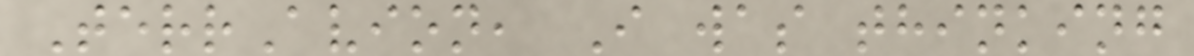TerrAvion, I was thinking
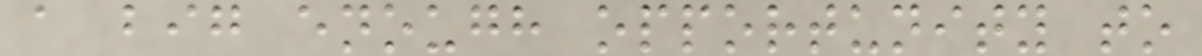a big enough opportunity to
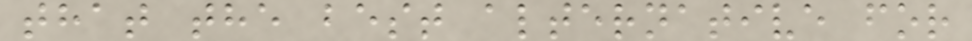that the best alternative for
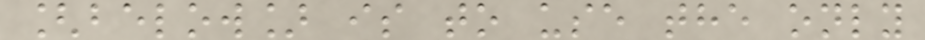[below] is to use the only
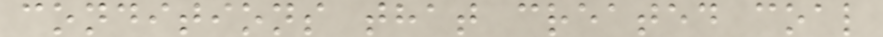conditions that created coal
